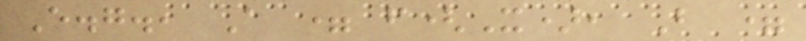E.g., A = f(X), B =
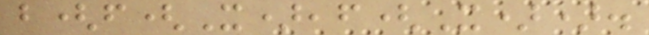b(f(X),f(X)).
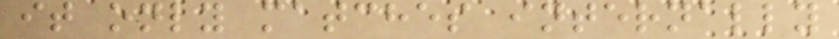it only matches internally
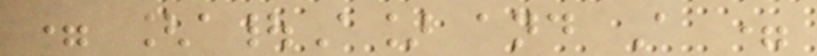= [a|A] and A =
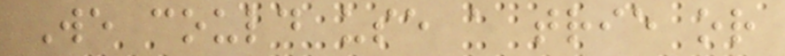We could use a trie or
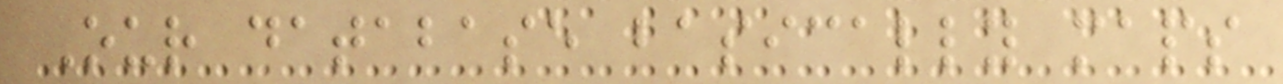Our database basically maps
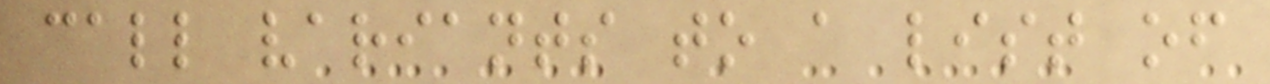call variants to a list of
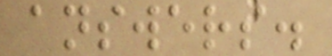answers.
